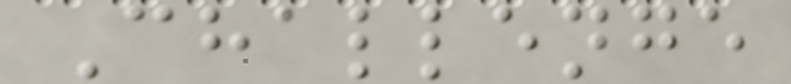Challenge
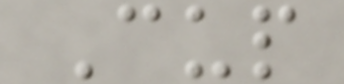Cup
